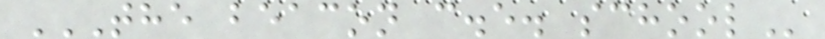THE BEACON C.E. SCHOOL
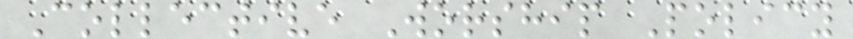Collective Worship Policy
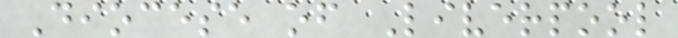Diocese of Liverpool
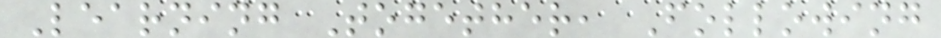Learning Together, Following
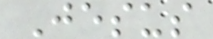Jesus
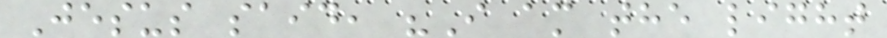Jesus said, "I am the light
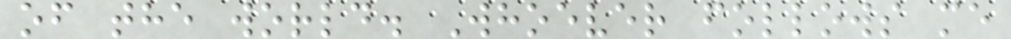of the world. Whoever follows me
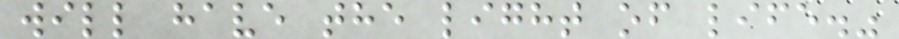will have the light of life."
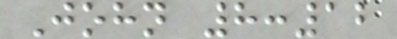John 8:12
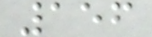156
